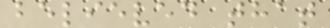believed that
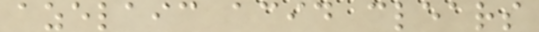azelaic acid clears
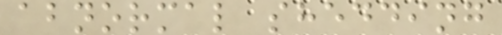abnormal shedding
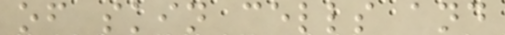of skin cells and
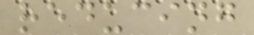reducing
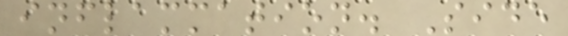inflammation. Side
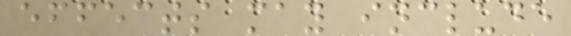effects may include
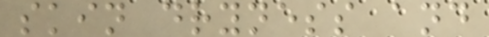skin dryness and
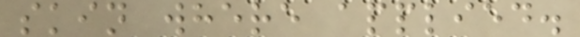skin where applied.
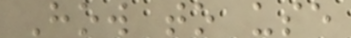How to use
